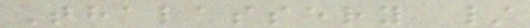Thalassery /
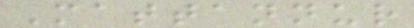Mattannur
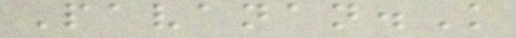Pavanan.K
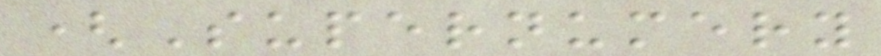(Supernumery
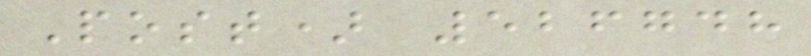Post) 526748
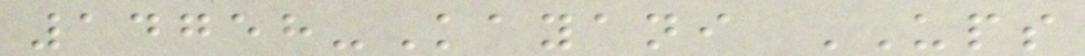14758-Kayani UPS
